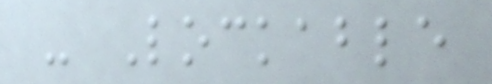- Lockable
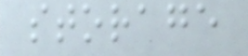storage
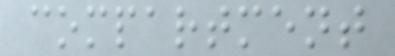compartment
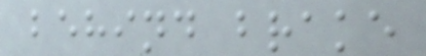behind brake
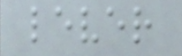lever
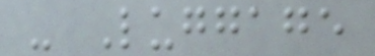- Luggage
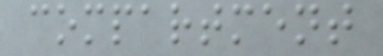compartment
